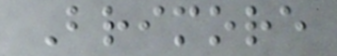Brimore
